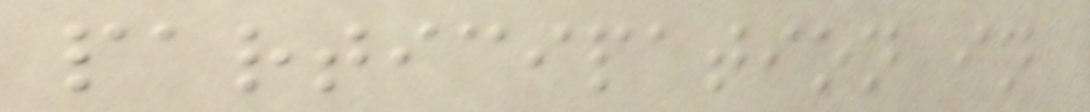participation in
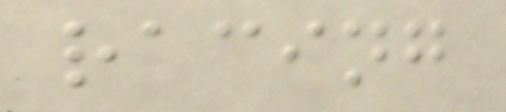racing
